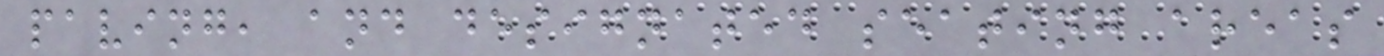paving, and designated seating areas
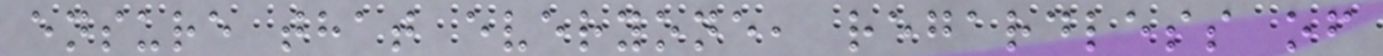ensure that everyone, regardless of
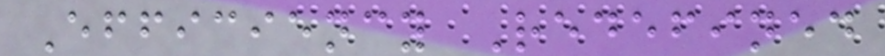Efficiency Redefined
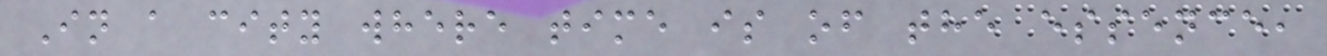In a city where time is of the essence,
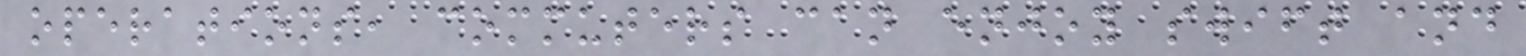operations, commuters can enjoy swift and
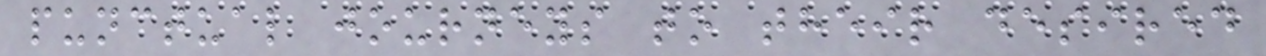punctual journeys to their desired
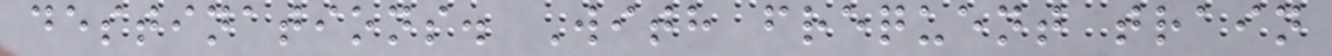destinations. With frequent train
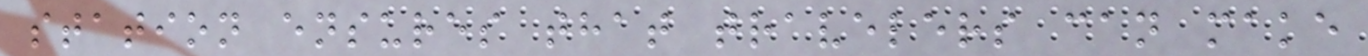station ensures that travelers can make
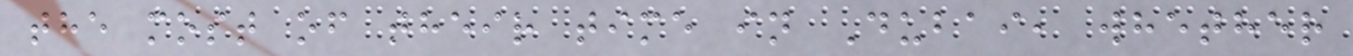the most of their time in Dubai, whether
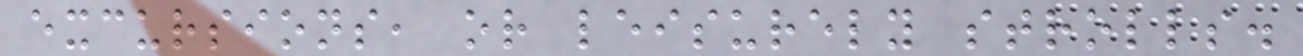excursions, or leisurely strolls.
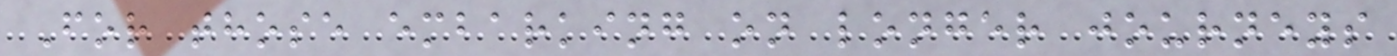For those embarking on longer journeys
